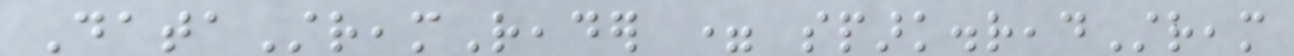DataStreamReader = spark.readStream
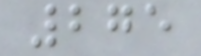275
